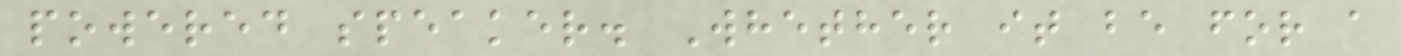powered speaker. Whether it be for a
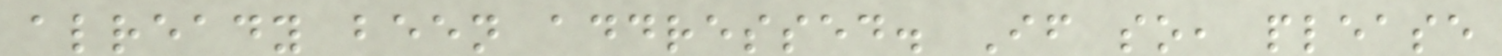already been addressed. If so, please
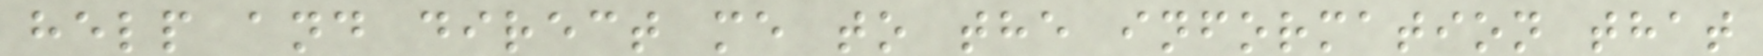help and direct me to the information that
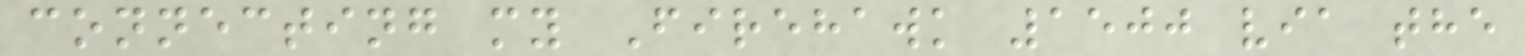connecting my Firehawk 1500 via the
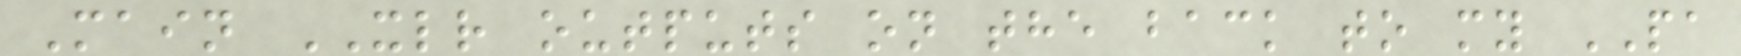Main XLR outputs on the back to my PA
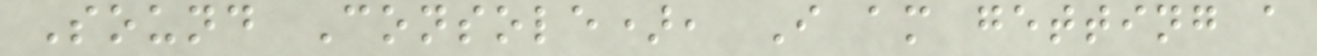Sound Console), I am getting a
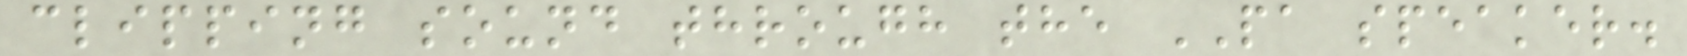clipping sound through the PA speaker.
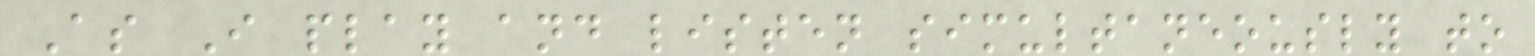As I play and listen simultaneously to
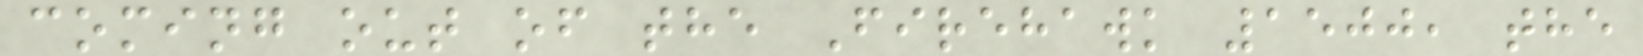coming out of the Firehawk 1500, the
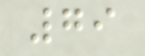79
